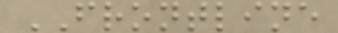FRONTLINE
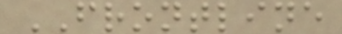FRONTLINE
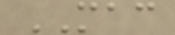MAC
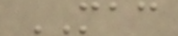MAC
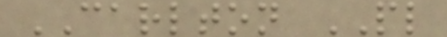CARLTON PL
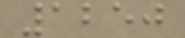1250
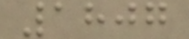1807
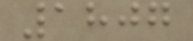1807
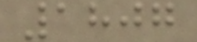1807
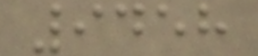9458
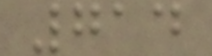714
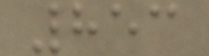853
